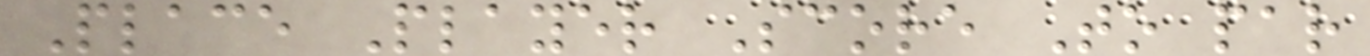Place Player Score To par
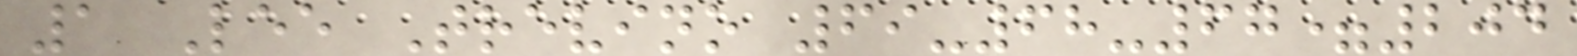1 Lee Trevino 69-68-67=204
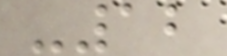-12
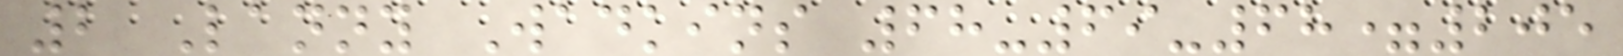2 Lanny Wadkins 68-69-68=205
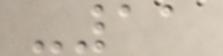-11
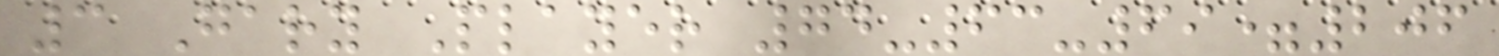3 Gary Player 74-63-69=206
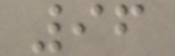96
